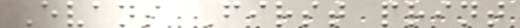Evans First print
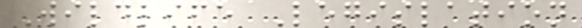Wildlife Legislation
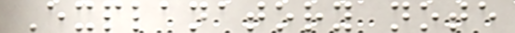Explanatory note
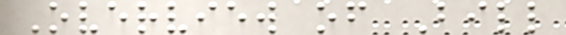Overview of Bill
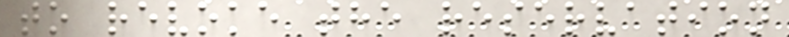to revoke the reservation
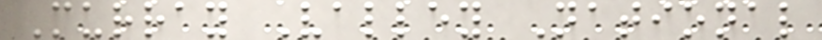Murray Valley National
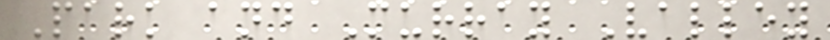Park and Murray Valley
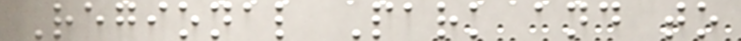Regional Park and to
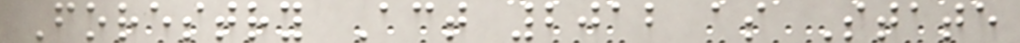Forestry Act 2012 as State
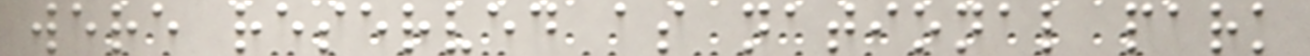were reserved as national park
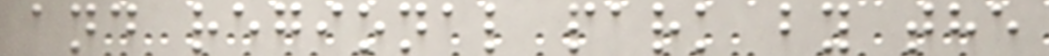and regional park by the
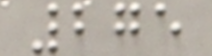275
